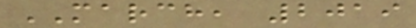MARCH, 2019
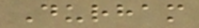Durham
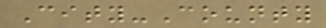City-County
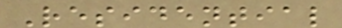Residential
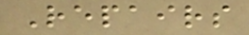Repairs
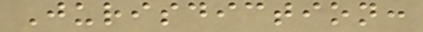Jurisdiction:
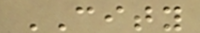CITY
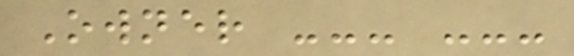Owner --- ---
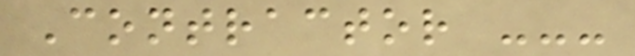Contractor ---
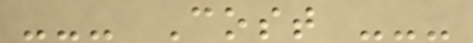--- Cost ---
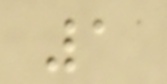1
